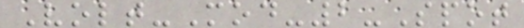Volt-Mod-2-Spot
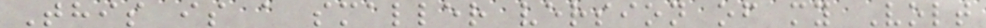This is a smaller version of my Volt
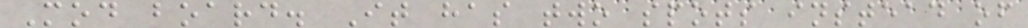Mod board. It has two spots instead of
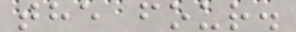the four.
